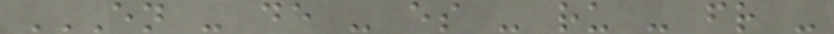EN - DE - ES - RU - FR -
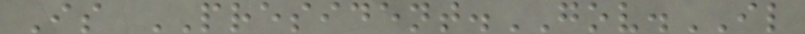Is PRESIDENT.GOV.IL
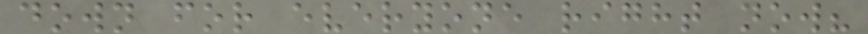down for everyone right now?
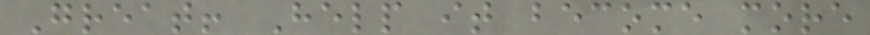Great! Help it become more
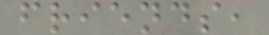friends,
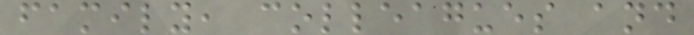family, colleagues and
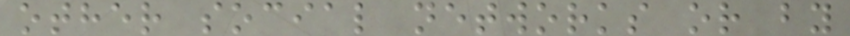other social networks or by
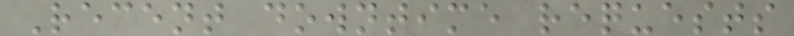Recent downtime requests
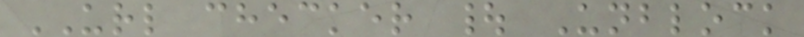URL checker | Unblock
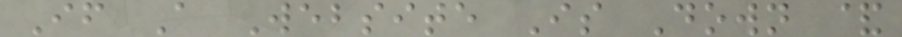If A Website Is Down &
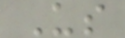Us
